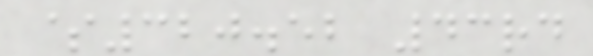$320.52 43rd
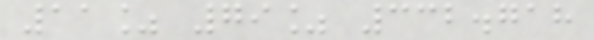11% 79% 332.718
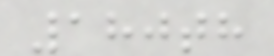180th
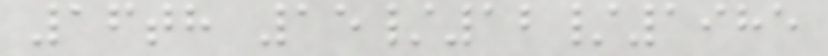16th 15/12/1985
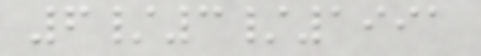6/3/1991
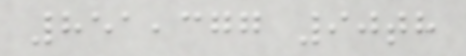851,377 90th
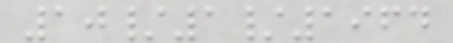10/1/1964
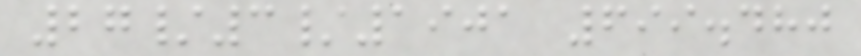27/3/1901 699.480
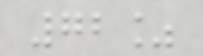72%
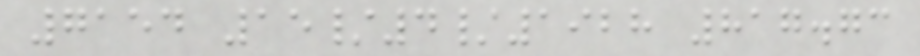7154 15/4/1928 817.73
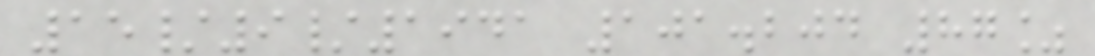15/9/1941 101.204 87%
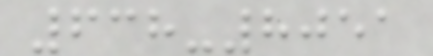638-8051
